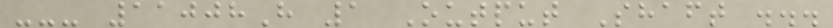--- 11008H 1 Output Shaft ...
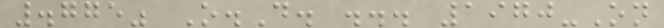.775" O.D. ... 1970-On
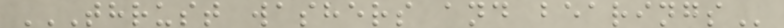THRUST WASHERS AND BEARINGS
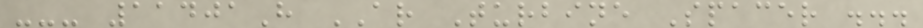--- 11401H AR Turbine Spacer ...
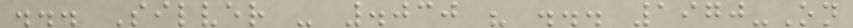... Silver - .030 " ... 1970-On
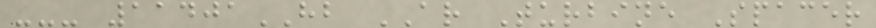--- 11401HB AR Turbine Spacer
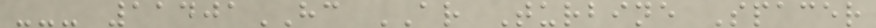--- 11401HC AR Turbine Spacer
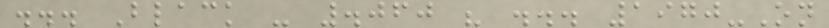... Black - .060 " ... 1970-On
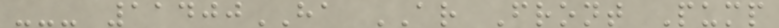--- 11400HA AR Front Pump
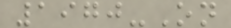1970-On
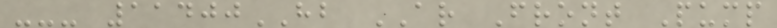--- 11400HB AR Front Pump
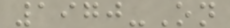1970-On
